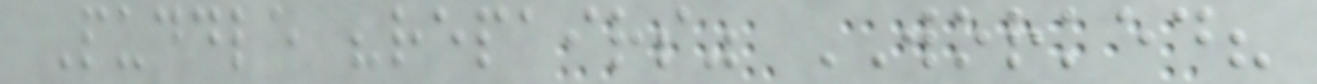Puddle "repairs" WORKED?
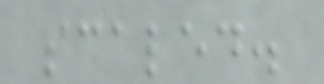scaled.
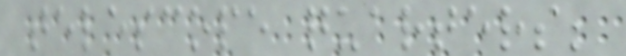telescope quarters;
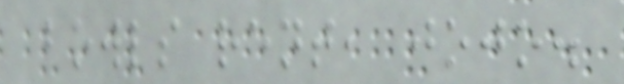bowls rent, jojo.
